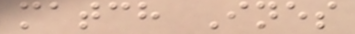match Ines
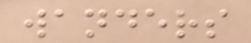wanders
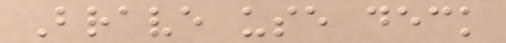Brave use deck
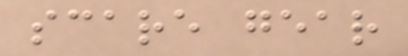scare gear
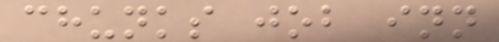chunks job inn
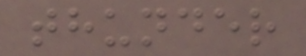thunder
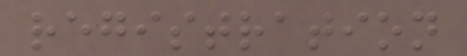registration
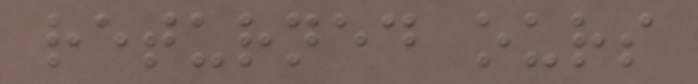returned ours
